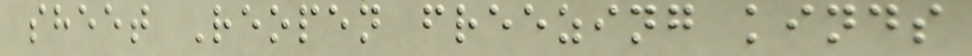sheet Reopen freezing kinds
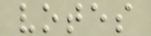votes
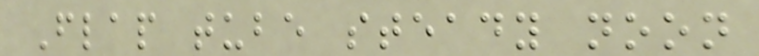Flap tube steady noon
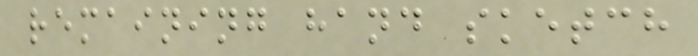remaining hand sketch
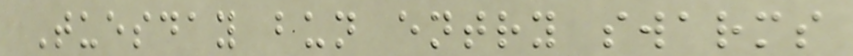Tuesday bun entry swarms
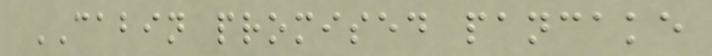CABIN promised pancake
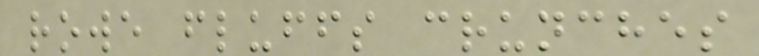rowe fluffs crunches
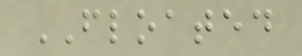FLOATED
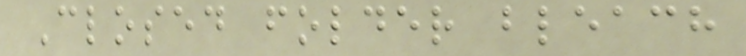Closed folder bleach
